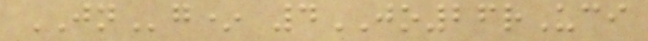JNg* 4JO26rUci
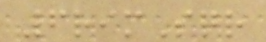6rimSqr
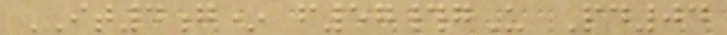IT4g* f57#gU Pd04
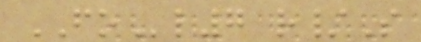FOl7 r/S
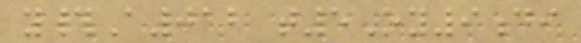y#A012 t5Oy9di
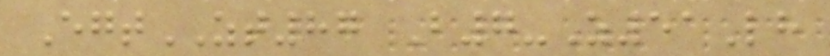EgtZT87 B7-Z51Lh
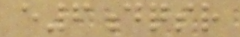e6dqsr
